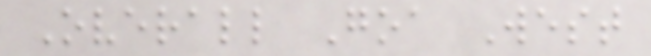Overall Goa West
